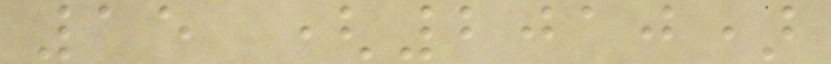15 (2010)
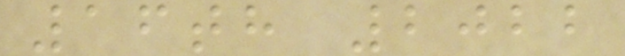16th 2022
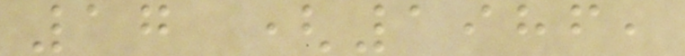17 (1986,
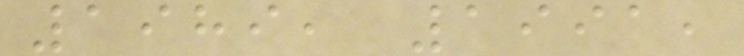1989, 1991,
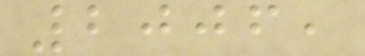2006,
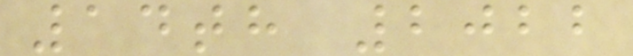14th 2022
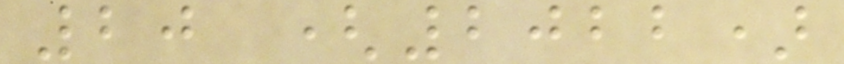20 (2022)
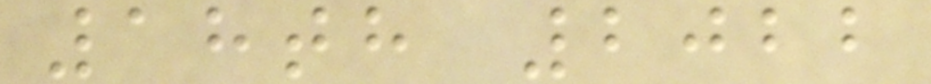18th 2022
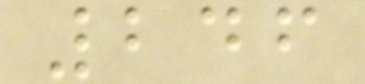246
